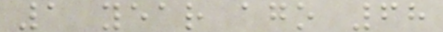1 year ago 68
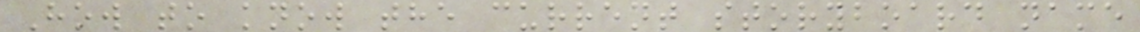How to know the current storyboard name
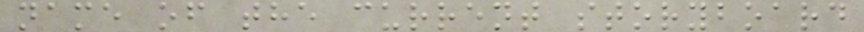name of the current storyboard
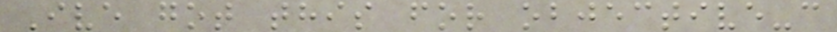Ive got this for objective-c
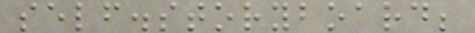self.storyboard;
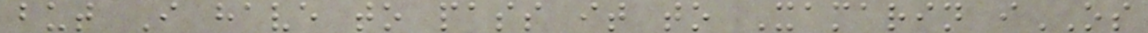but I have to pass it to Xamarin iOS
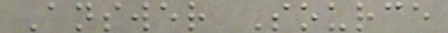Answer Source
